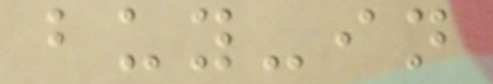buy-in
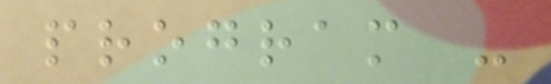program -
